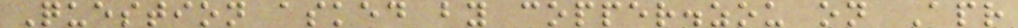Question asked by copper.zou on Apr
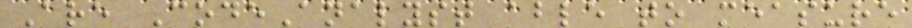Are CodeAnalyst able to measure
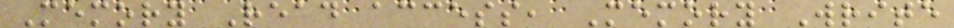Memory Read access, Memory Write
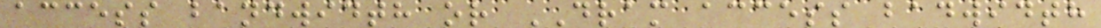access bandwidth or DRAM access badwidth
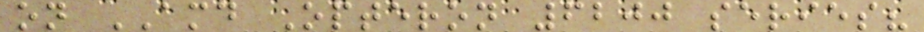on AMD Opteron 6200 series?
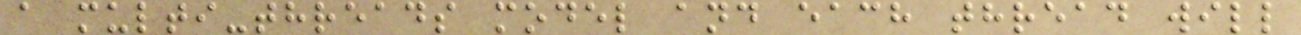a multi-threads model and each thread will
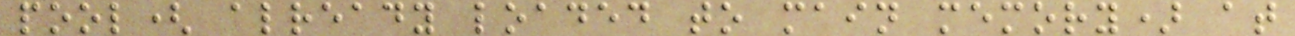pool( already loaded to main memory) at
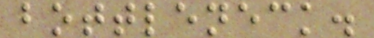bottleneck.
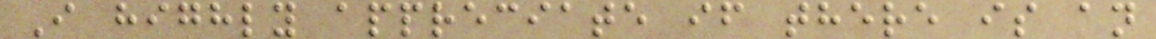I highly appreciate if there is an
